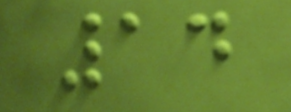14
